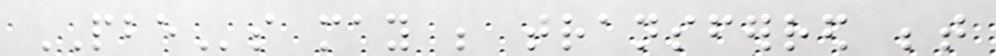PBEs may be transferred between
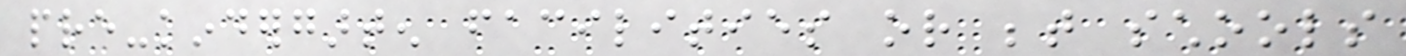pre-kindergarten facilities or between schools
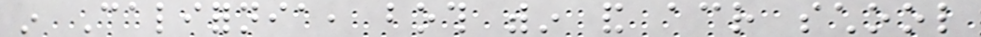in California, both within and across school
